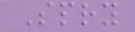Spry
